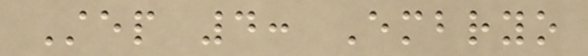Step 4: Embryo
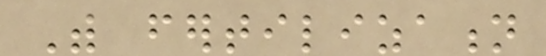With fertilization
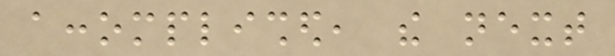accomplished, the next
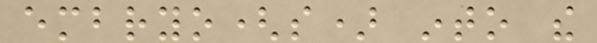embryo(s) into the
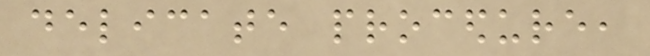delicate procedure,
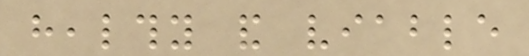healthy and viable
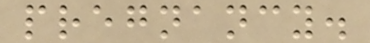pregnancy.
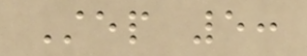Step 5:
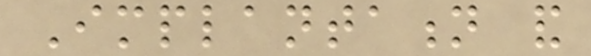Implantation and
